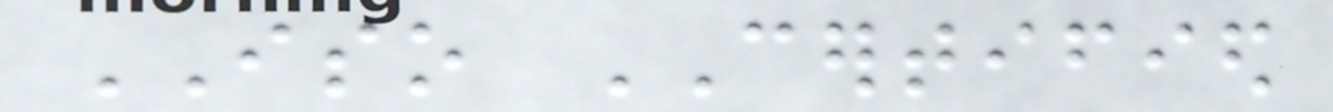ISO CERTIFIED
